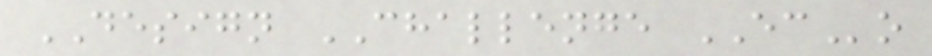DESIGN CHALLENGE ECo
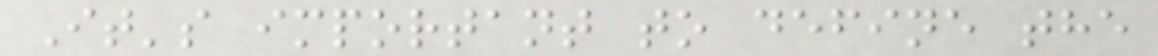It's important to define the
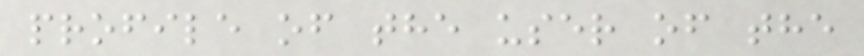profile of the user of the
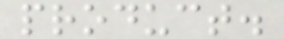product.
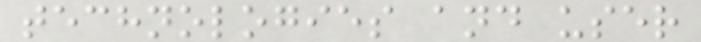technologies and user
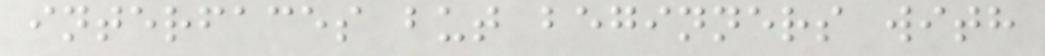interfaces but beginners with
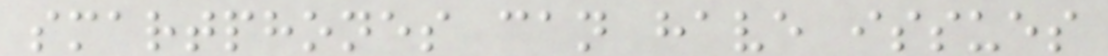smartphones can have issues
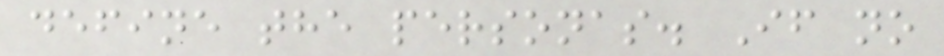define the personas. If no
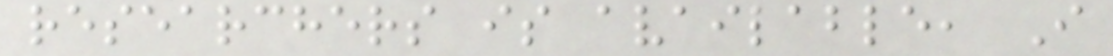researchers is available, I
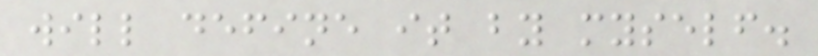will define it by myself.
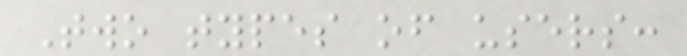Two types of users:
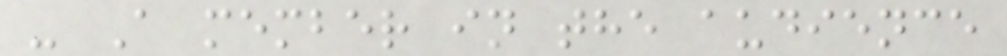- A member in the audience
